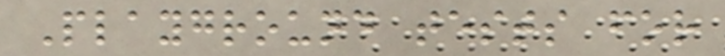Playground tests for
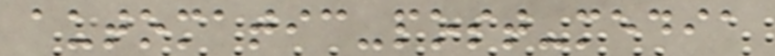automatic-post-media
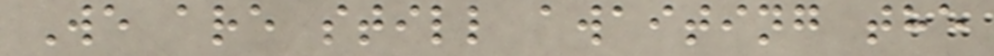We are still awaiting the
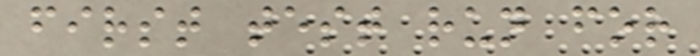first test run for
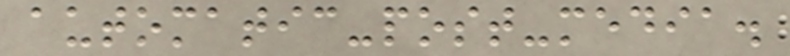automatic-post-media.
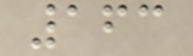163
